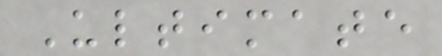Ultimate
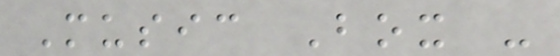Music Box -
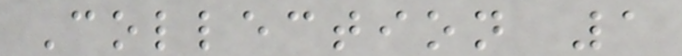Collection 1
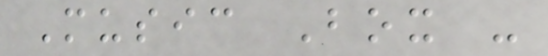Music Box -
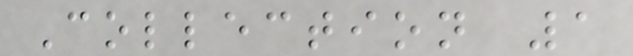Collection 1
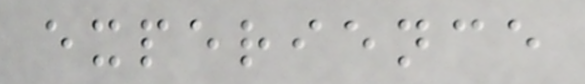experience
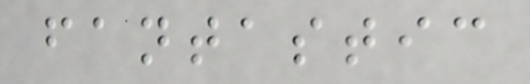fantastic
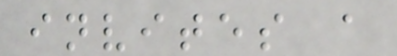invites a
